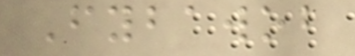Fybawob
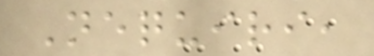Nequiri,
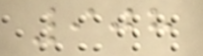908
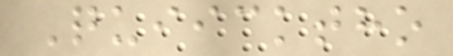Quiicktho
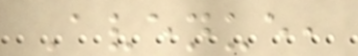Avenue,
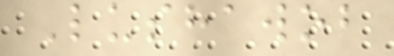Lushawob
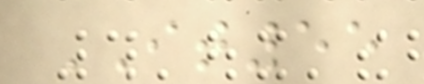IT55
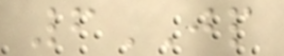6JP
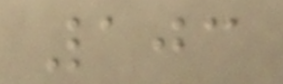103
